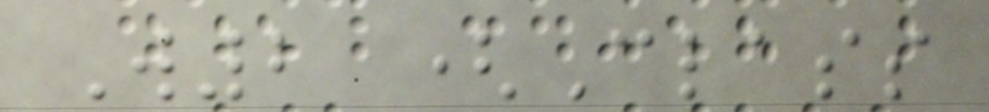W2 (Class
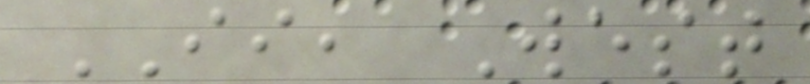II, West
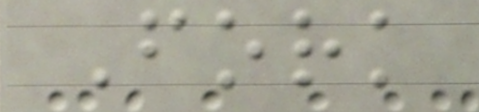Fork
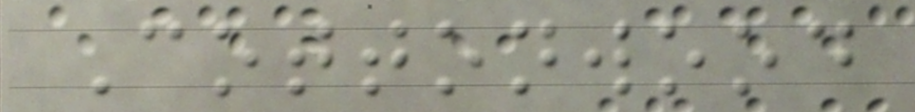Cottonwood
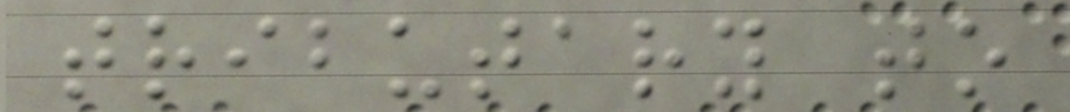tributary to
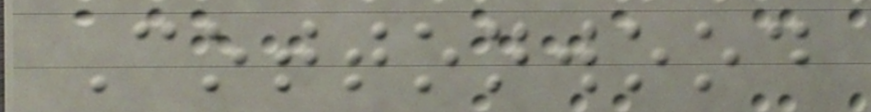Cottonwood
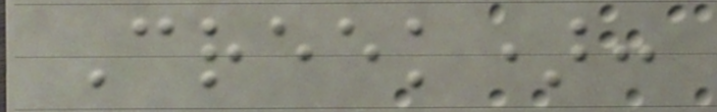Creek):
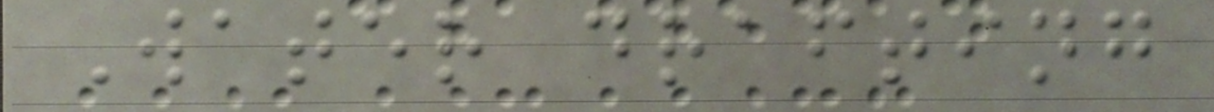Water drafting
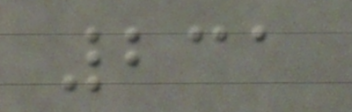231
